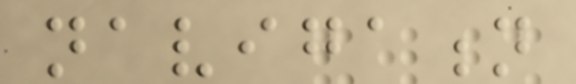navigation
